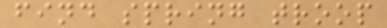find spring troop
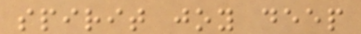spirit joy deep
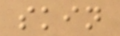skin
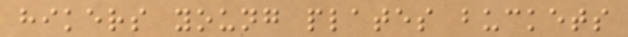hikers young plates buckets
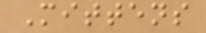Mittens
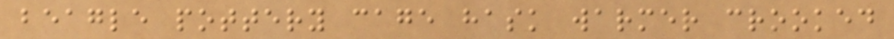beagle pottery cage hask warmer crooked
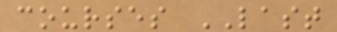courses LAST
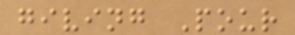giving Pour
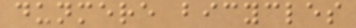dunmere bicycles
